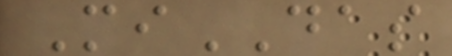MiDAS
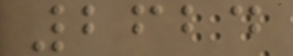2624
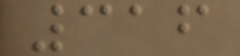316
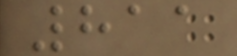811
